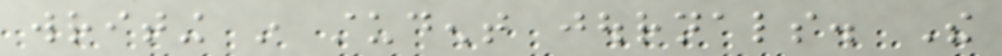writing in student journals. The
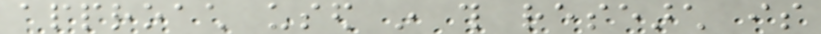approach used in this research is
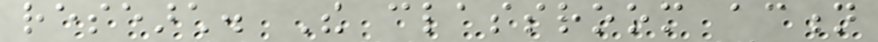research. The classroom action
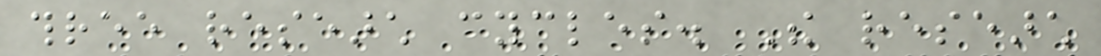three research cycles. The research
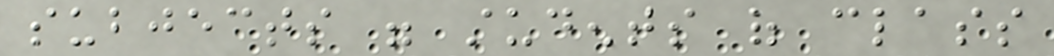subjects were students of class
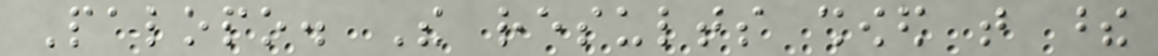Palopo. The results showed that these
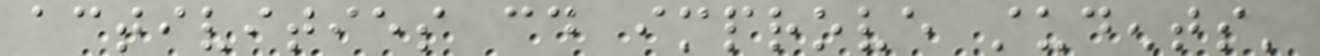activities could improve students'
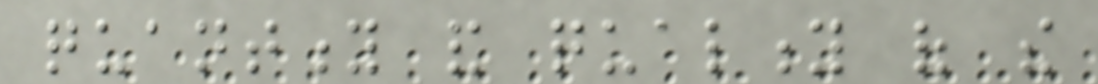quantity and quality of the
